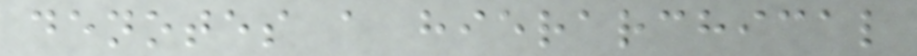denotes a hierarchical
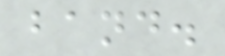band.
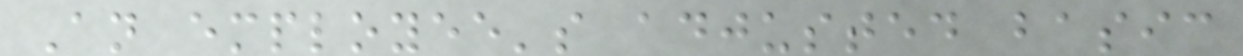An employee's adjusted basic
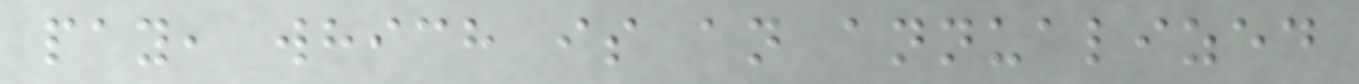pay, which is an annualized
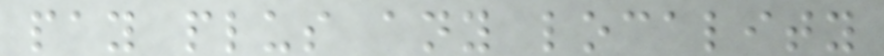pay plus any locality
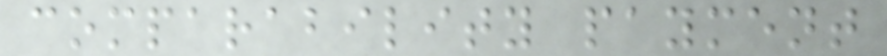comparability payment
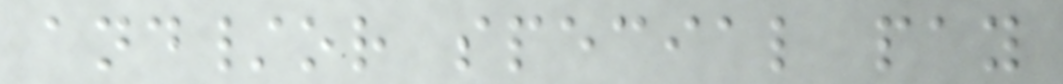and/or special pay
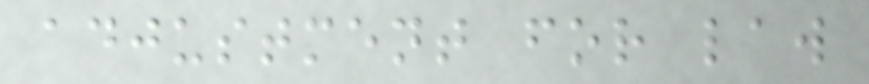adjustment for law
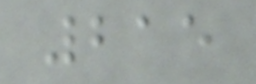215
